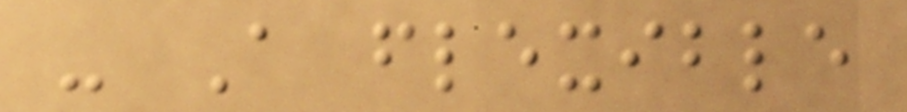- A flexible
